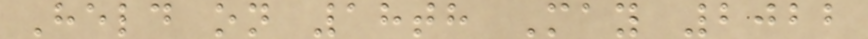Held on 18th May 2022
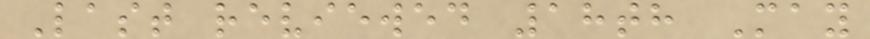Last reviewed 18th May
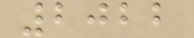2022
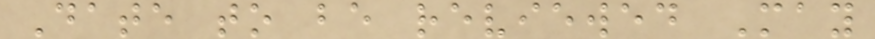Date to be reviewed May
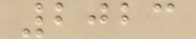2023
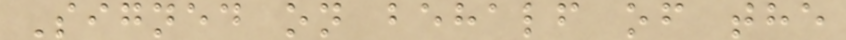Signed on behalf of the
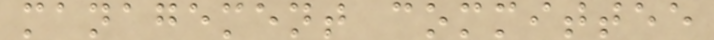management committee
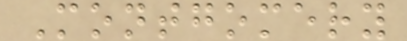Montgomery
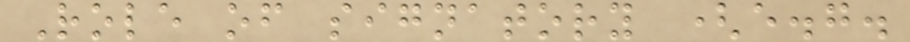Role of signatory (e.g.
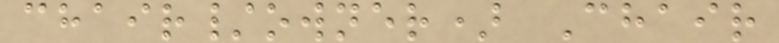chair/owner) Chair
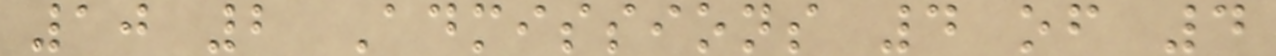10 2 Admissions 4 of 4
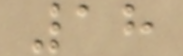18
